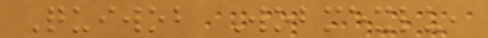Quiwob Wobmexlu,
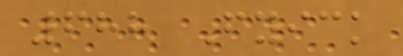688 Fyick
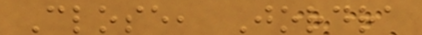Close, Jordra
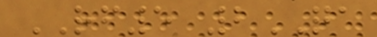RF5 2QA
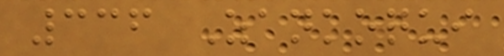336 Zankoqui
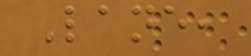Lane,
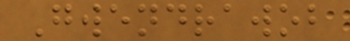Gwendrawob
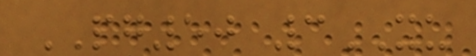PG50 3XU
